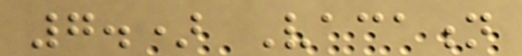7.) Vacation
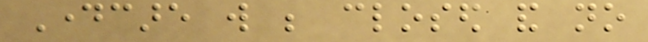Daycare will be closed and no
